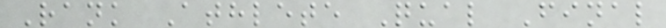Rank Athlete Qual Final
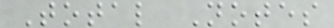Total Notes
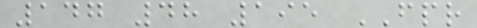147 48 195 FPR
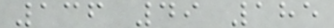136 49 185
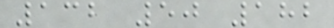132 50 182
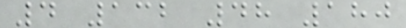4 132 48 180
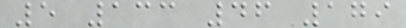5 133 46 179
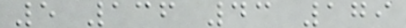5 136 43 179
